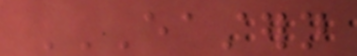EASTERN
